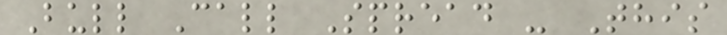Bull Call Spread - This
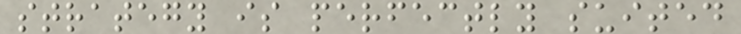strategy is perfectly suited
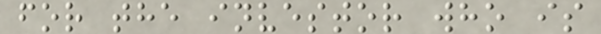for the investor who is
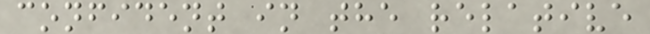confident in the relative
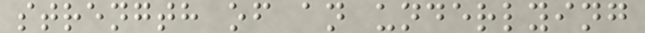strength of an underlying
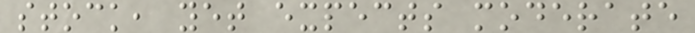stock, yet expects moderate
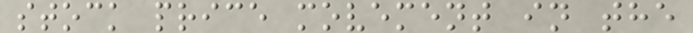stock price movement in the
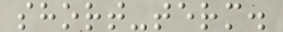short-term.
